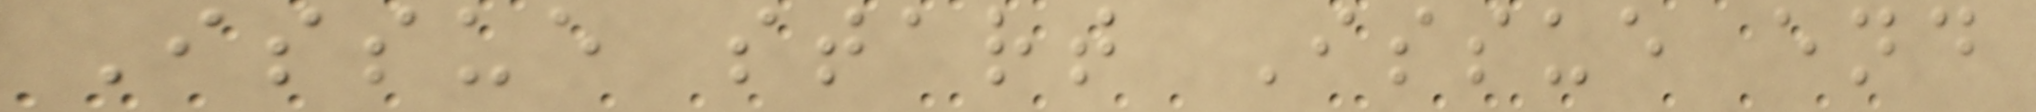Issue start Issue end
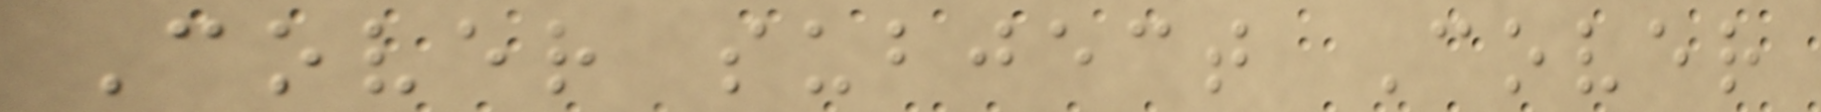Cover subject Cover
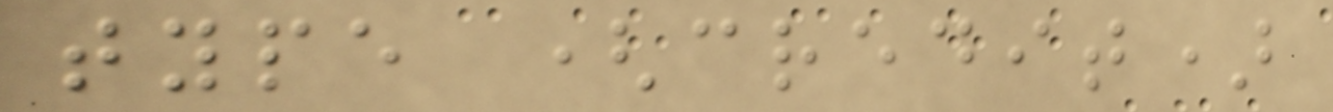type (credit)
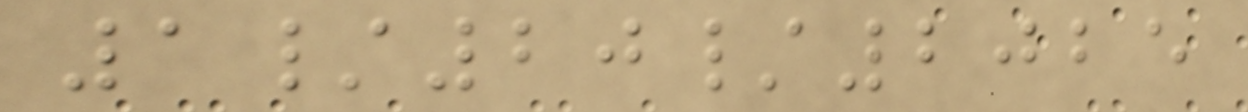1/20/2025
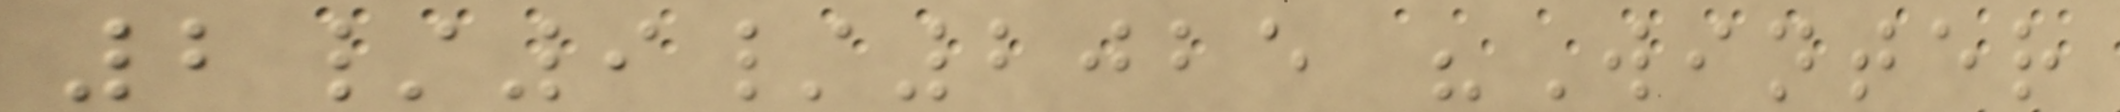2/9/2025 "Winter
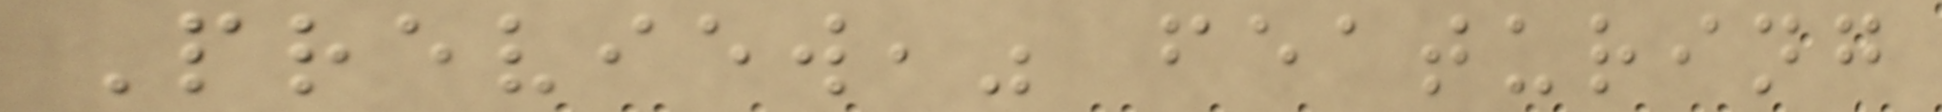Preview," featuring
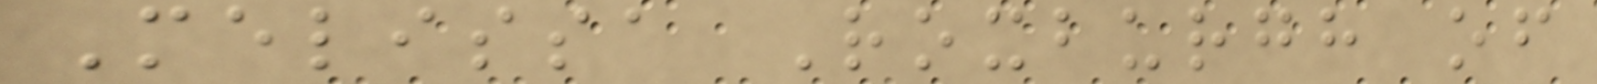Melissa Roxburgh of
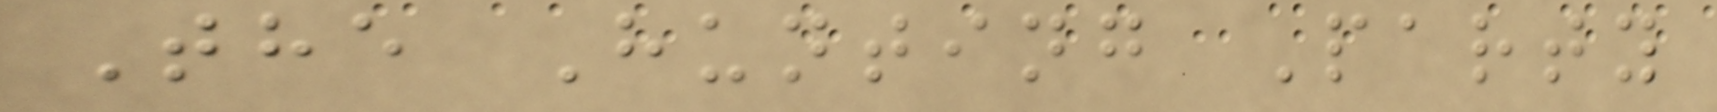The Hunting Party
